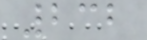232
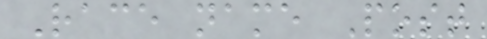Race name Post
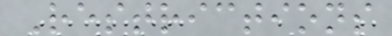Restrictions
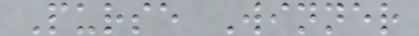Purse Winner
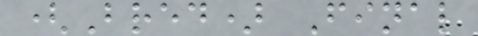(Bred) Final
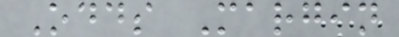Odds Margin
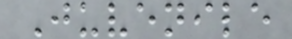Juvenile
